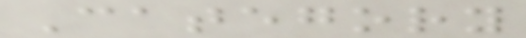Category
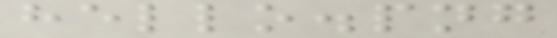hello.png
